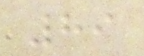89
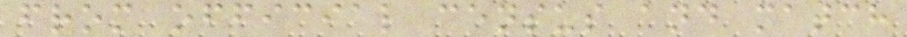from official census and match
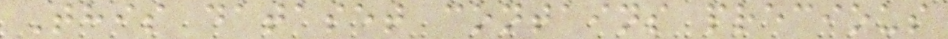This dataset contains precious
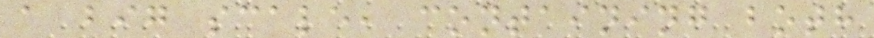a big scale, containing both
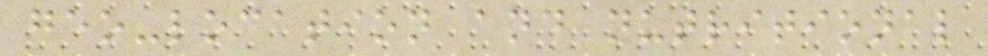geo-location and nutritional
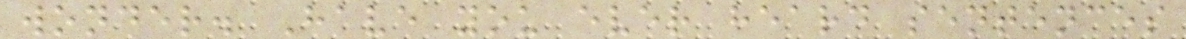wonder. Have you ever heard sentences
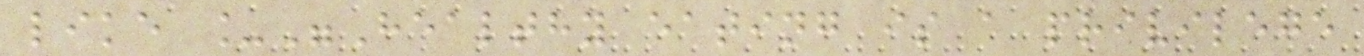like _"Healthy eating is a privilege
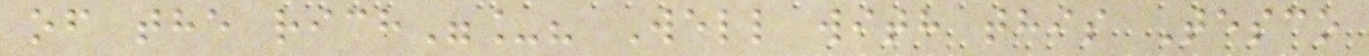of the rich"_? Well with this Tesco
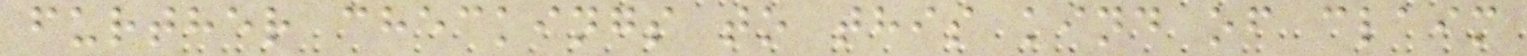further checkings to this kind of claim
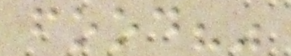food?"
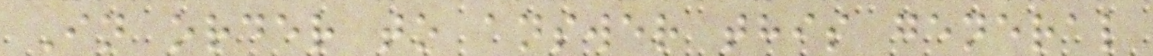In order to answer this general
